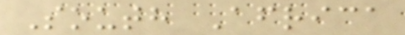South Africa
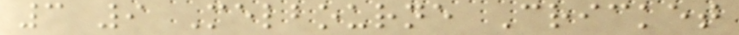3 9 Melbourne Cricket
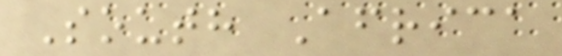South Africa
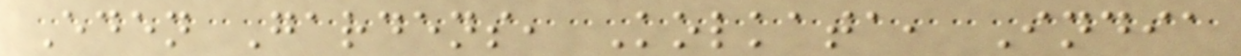Eden Gardens, Kolkata, India
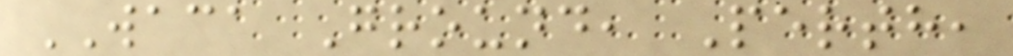WACA Ground, Perth,
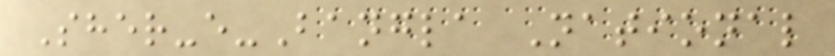Sher-e-Bangla National
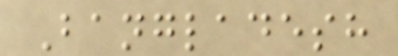Bangladesh
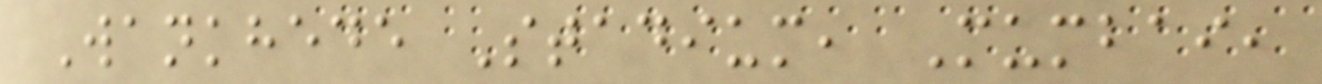Wankhede Stadium, Mumbai,
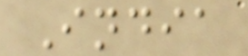India
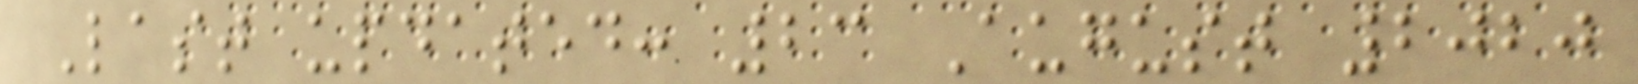Last updated: 23 August 2020
